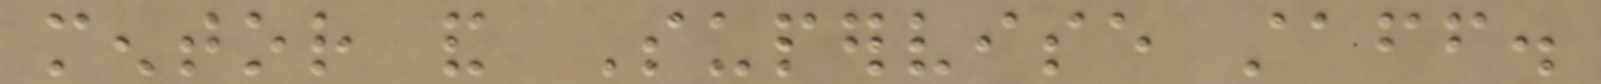mentor and Supervise staff.
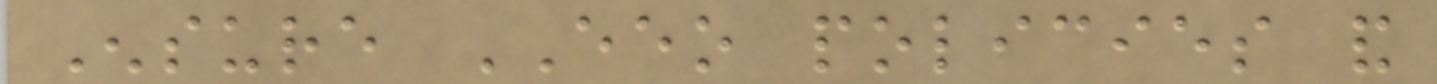Ensure EEO policies and
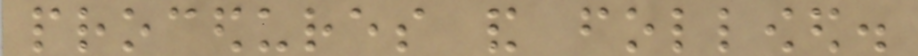procedures and followed.
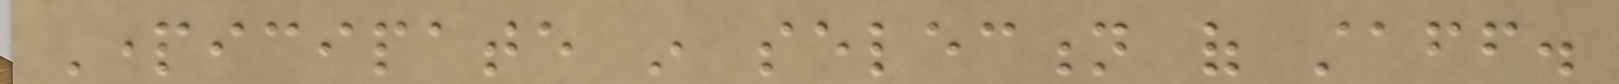Participate in selection of staff.
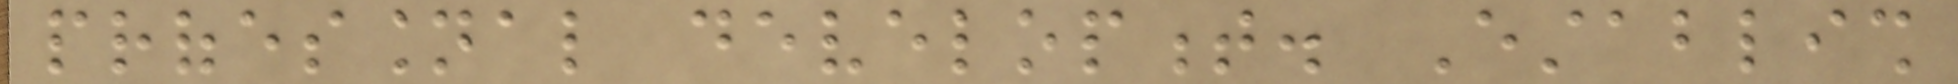professional development. Establish
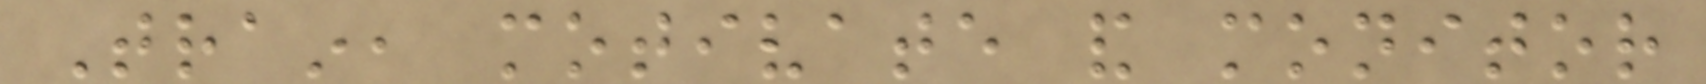Train, motivate and monitor
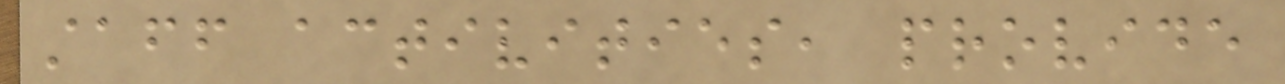staff activities, provide
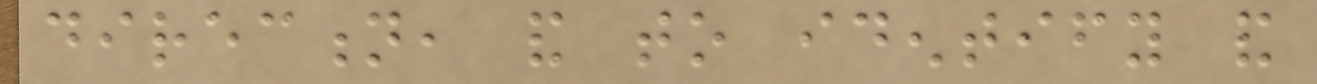direction, and to identify and
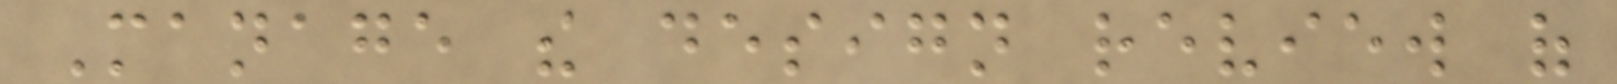Manage the design review of
